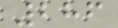286
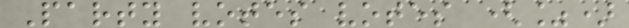Party votes votes (%)
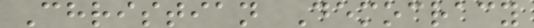Christian Democracy
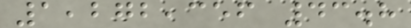1,272,356 43.8
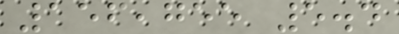156,755 5.4
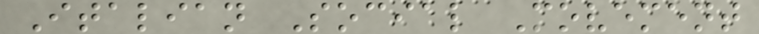Italian Social Movement
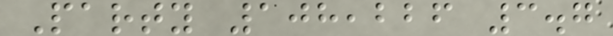Party 108,226 3.7
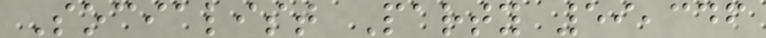Socialist Party 59,346
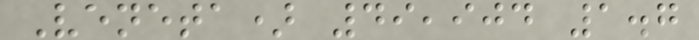Veneta) 49,904 1.7
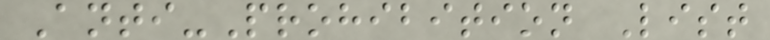Anti-Prohibition List
